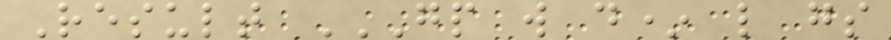Result GP W D* L GS
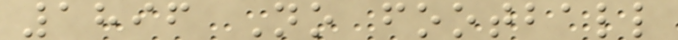1896 No football
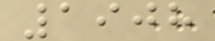1908
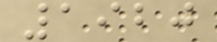1920
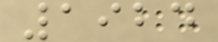1924
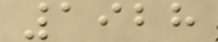1928
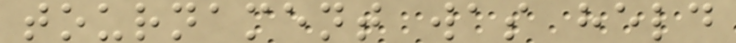tournament was held
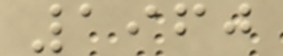1960
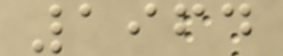1964
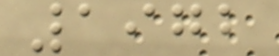1972
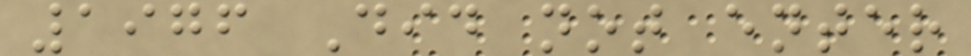1976 Did not enter
